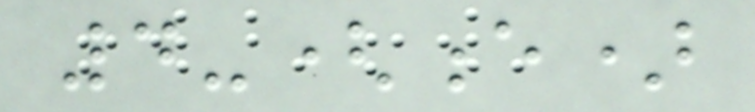4-(e)
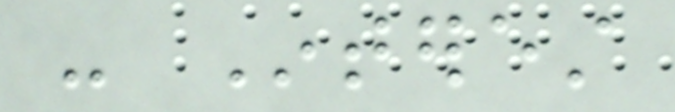- Interest
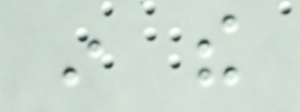in the
